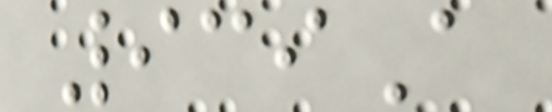939A
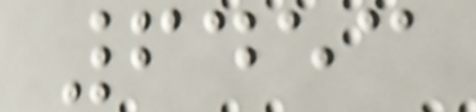6453
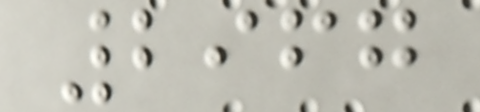2967
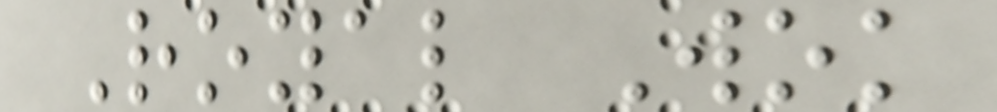Royal Wok
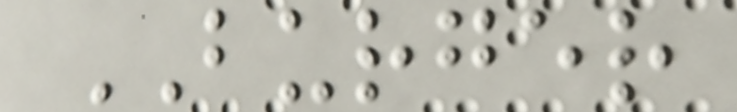BURGER
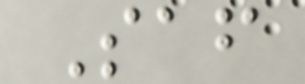Saf
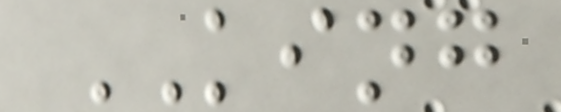KING
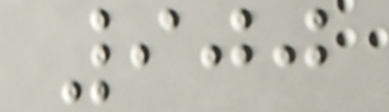900
